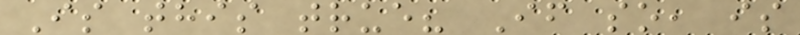Is this true? If so, is
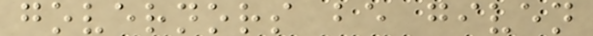governors be given
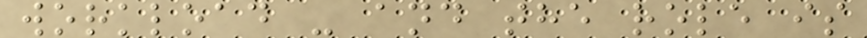workload - and the role is
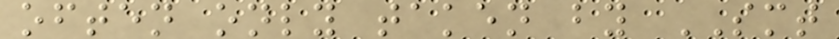often only taken by SMT
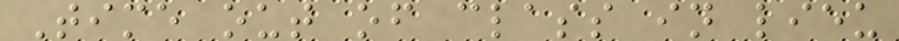Time out of class in lieu
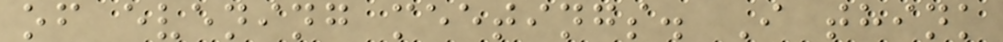of evening meetings. I think
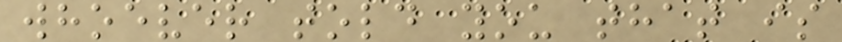whoever told you that is
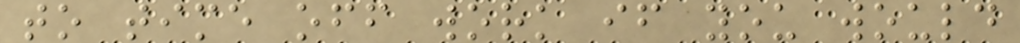to time off work if you would
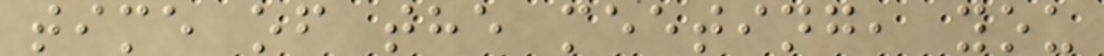time of the meeting, you
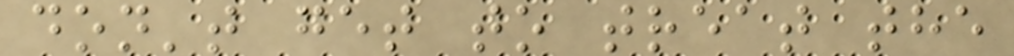don't get to treat the
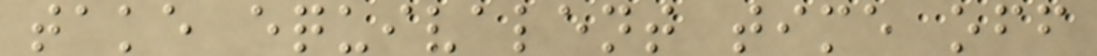take equivalent time off
